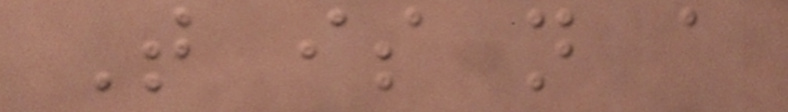That is not a
